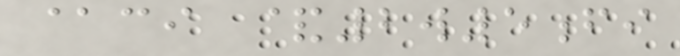@ci &2w5fi
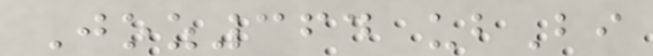Joz364 ubBi
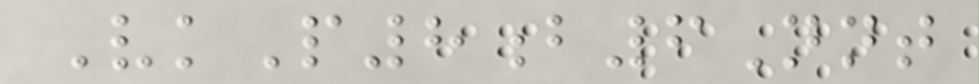VkP8b6Nnt
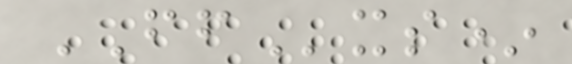FFxs*
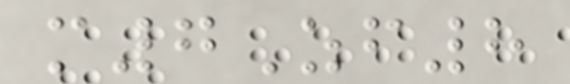m7Zf8
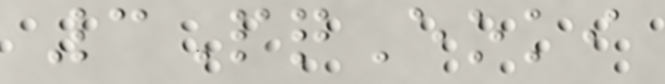3PqEoki
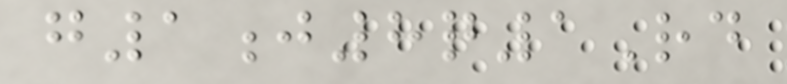g1j8q1Rd
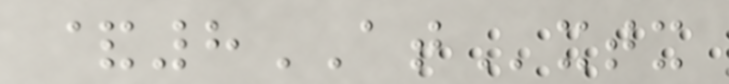&8ATxtx
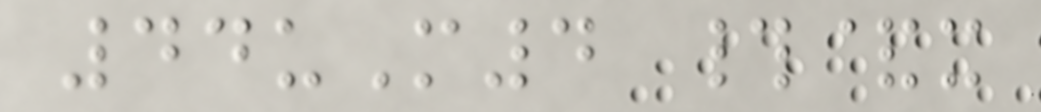44uM4 #&x
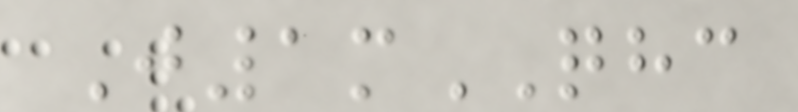J1mQHC
